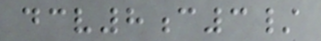dcv8c3/
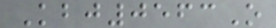Kbj0563O
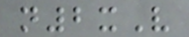n2xV
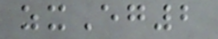zxEg2
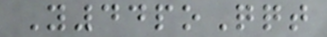Y44poQqt
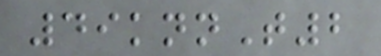49knnT2
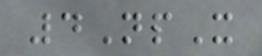4NpX
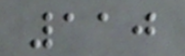110
